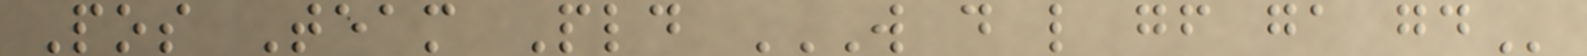Pos Team Pld W D L GF GA GD
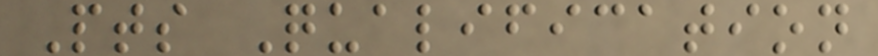Pts Qualification
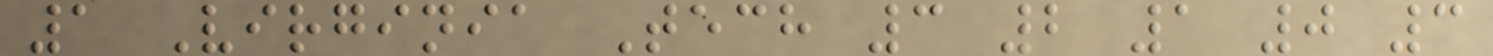1 Virginia Tech 3 2 1 0 3
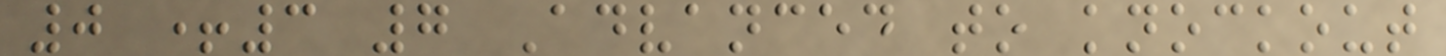0 +3 7 Advanced to knockout
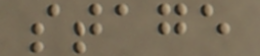stage
